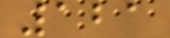121
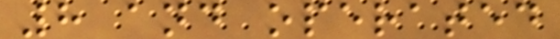8 and operated
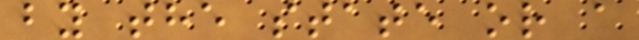by the state or a
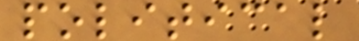political
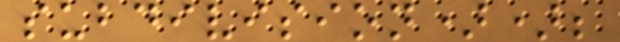subdivision));
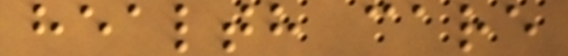health care
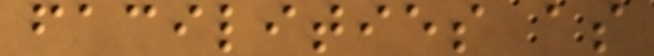facilities as
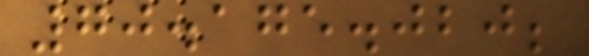70.175.020;
